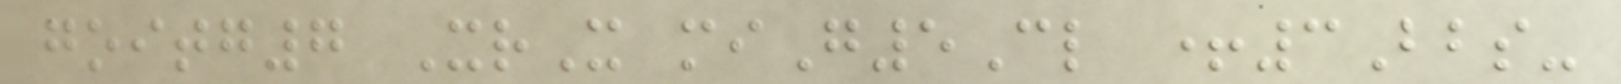goitg7 XrX miG5Cl +3Bbs-
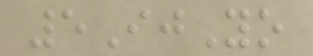5IjYo
